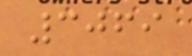3069
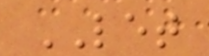LET
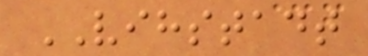VIHSTADT
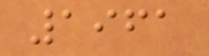1961
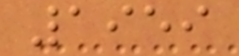1959
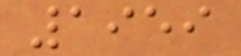1959
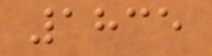1835
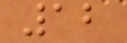12
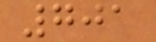701
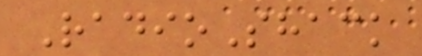RadioShack
